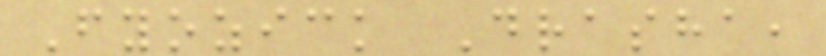Fyozick Drasha,
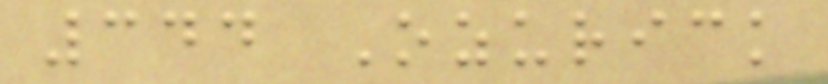344 Ozurick
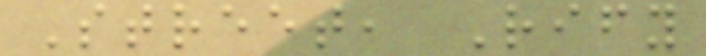Street, Rify
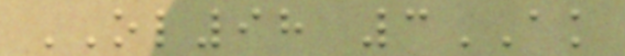OL98 3AK
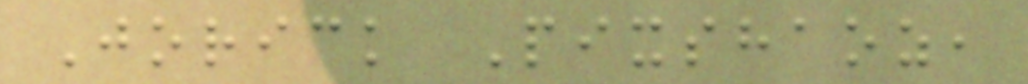Jorick Pixshaoz,
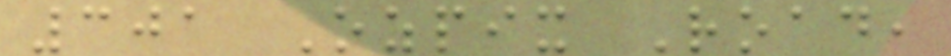301 Ozpix Road,
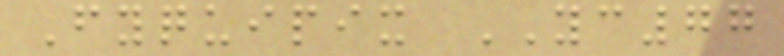Fyquipix YC77
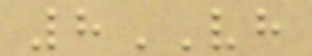8VH
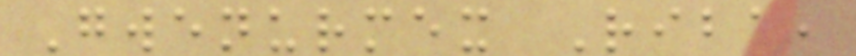Gwenurmex Riba,
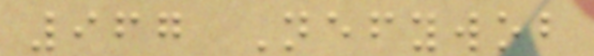967 Nefywob
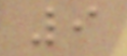9
